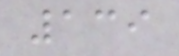139
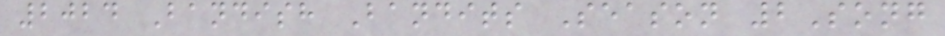2024 Bandish Bandits Season 2Song
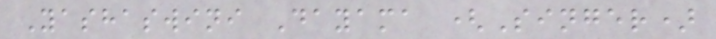Yashaswini Dayama (Singer)
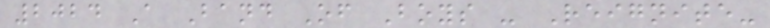2024 A Band Of Boys - Reignite-
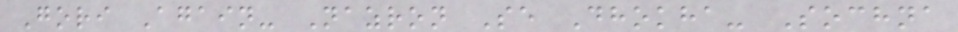Gori Again- Nazron Se Dhokha- Sochna
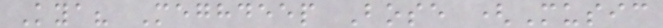Kya? Meghdeep Bose (Music
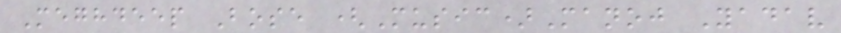Meghdeep Bose (Music)Manoj Yadav
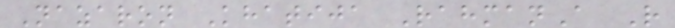Nazaron Khatija RahmanA R
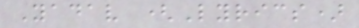Yadav (Lyrics)
